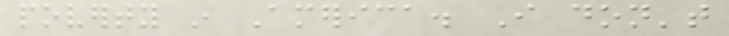poverty in America. I don't
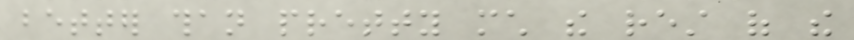better than pretty much the rest of the
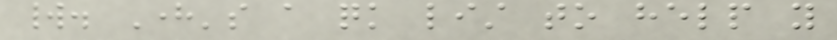world. Here's a quick list to help you
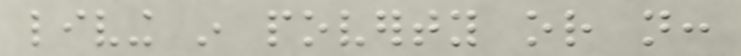living in poverty or not:
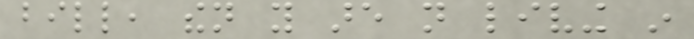bill, then you are not living in
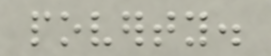poverty.
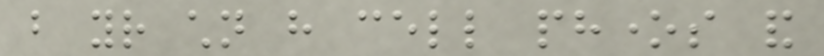but your children have cell phones and
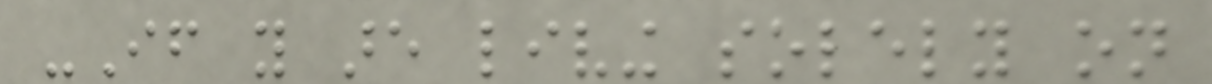-If you are living solely on
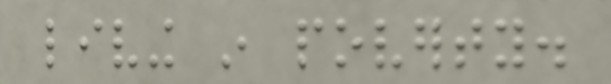living in poverty.
